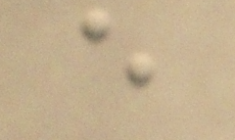e
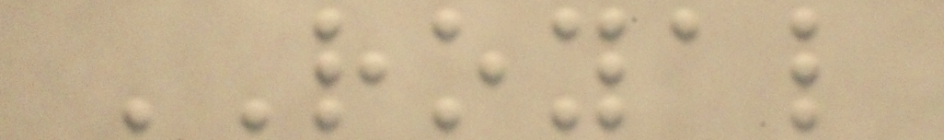ROYAL
